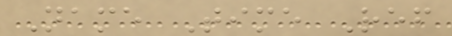Name Time Ref
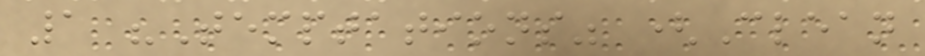1 "Temptations" (Clean
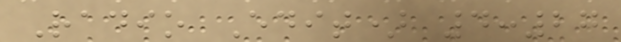Radio Edit) 4:27
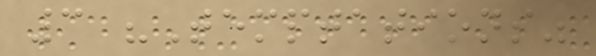3 "Temptations"
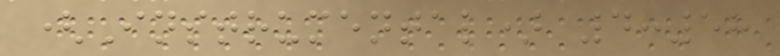(Instrumental) 4:58
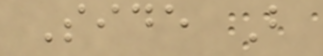Side B
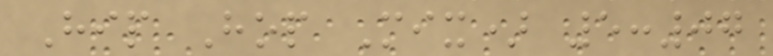Hip Hop Mix) 5:07
